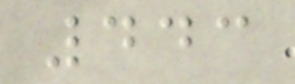443
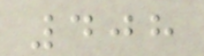408
